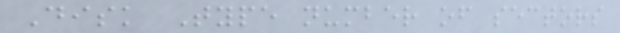Disk Type number of sectors
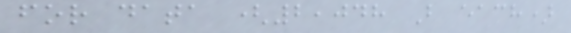for data (2,048 B each)
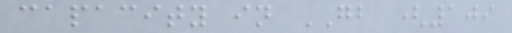capacity in GB (109
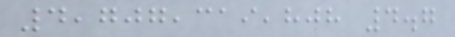4,707,319,808 4.7
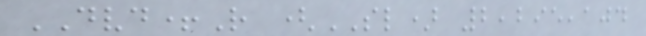DVD+R (SL) 2,295,104
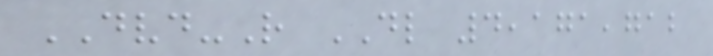DVD-R DL 4,171,712
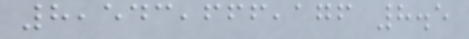8,543,666,176 8.5
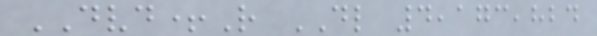DVD+R DL 4,173,824
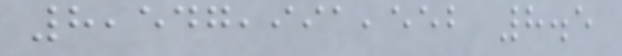8,547,991,552 8.5
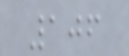106
